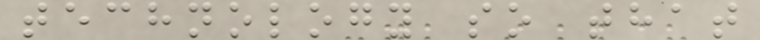technology so that
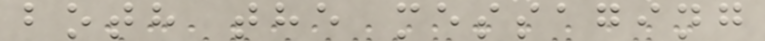both the messaging
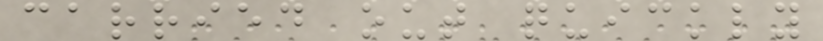carried out quickly
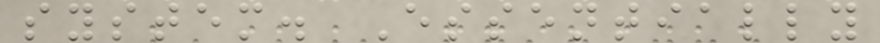system. Essentially
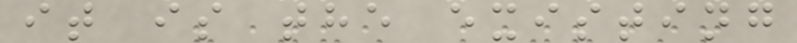it is the existing
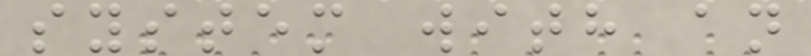system with an
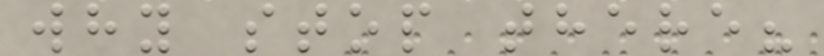why stop there?
